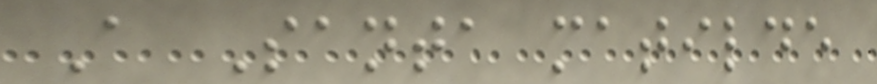A Santa matilde
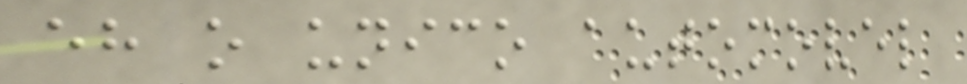eh o unico automovel
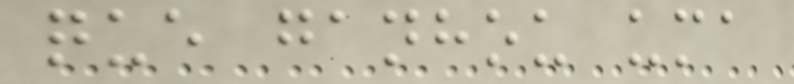que ganhou uma
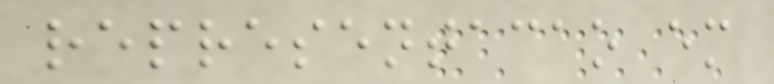representacao em
